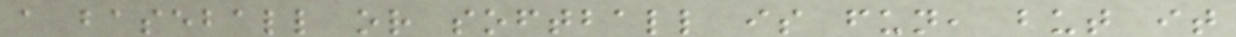a baseball or softball is fun, but it
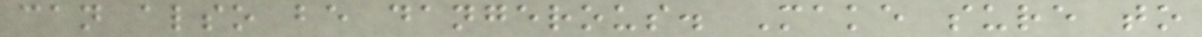can also be dangerous. Make sure to
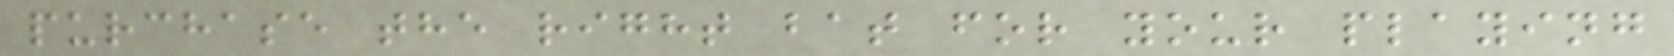purchase the right bat for your playing
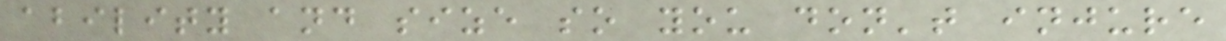ability and size so you don't injure
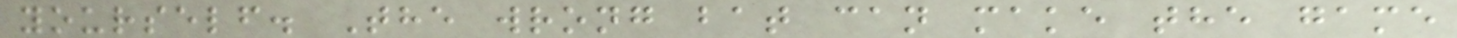yourself. The wrong bat can make the game
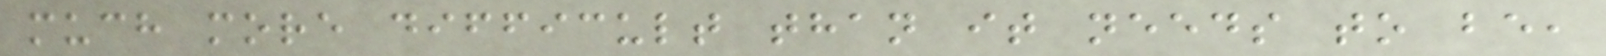much more difficult than it needs to be,
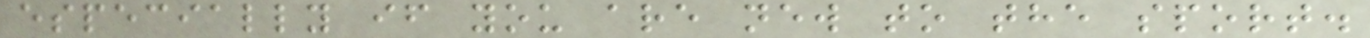especially if you are new to the sport.
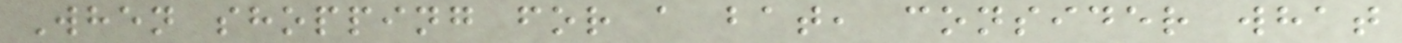When shopping for a bat, consider what
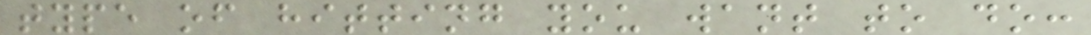type of hitting you want to do:
